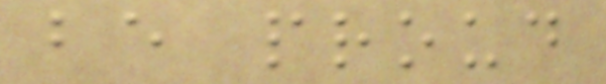be proud
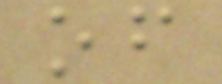of
